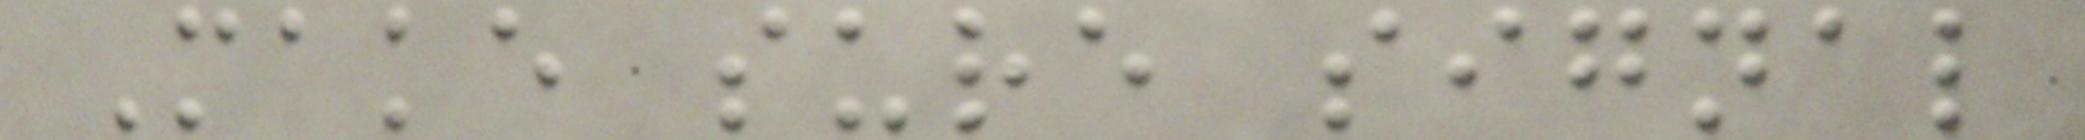Make sure signal
